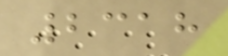2318
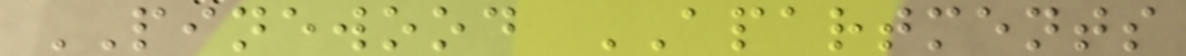PINEWOOD APARTMENTS
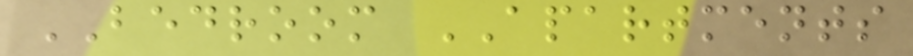BEDROOM APARTMENTS
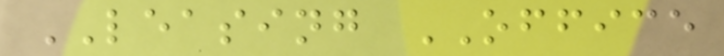LEASING OFFICE
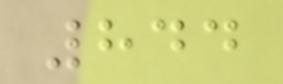844
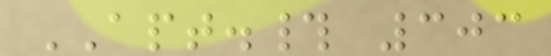APT.# 303
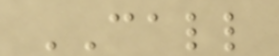CALL
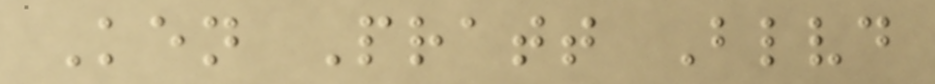Ken Pratt Blvd
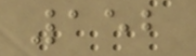152
